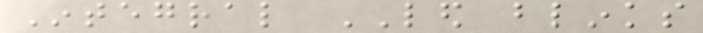Integral LED blinks
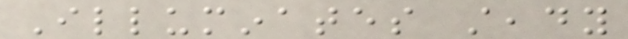Illuminates steady
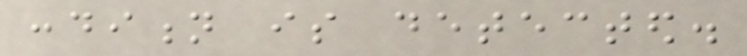condition is detected.
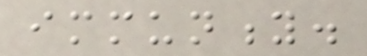immunity.
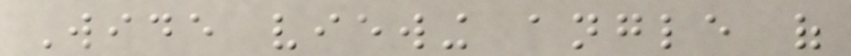Wide viewing angle of
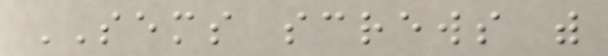SEMS screws with
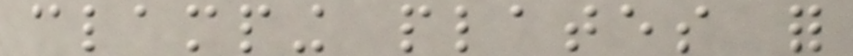clamping plates for
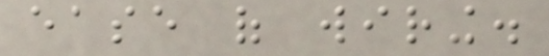ease of wiring.
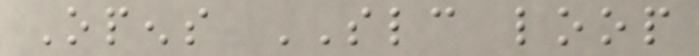Opens SLC loop
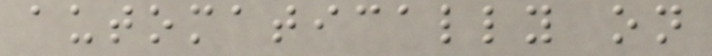automatically on
